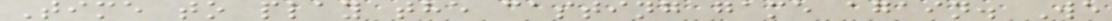Time to play the casting game again. We
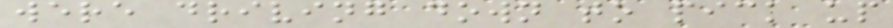were driving down to pick up
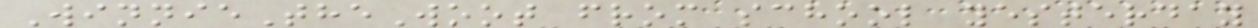WinnieTheWoot from school yesterday
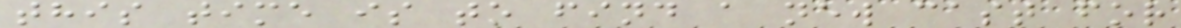this time is to find a new cast for
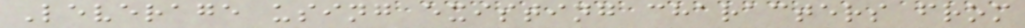Leverage using existing characters from
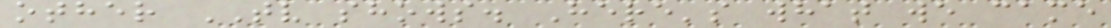other TV shows. Here's what we came
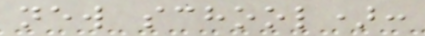new school):
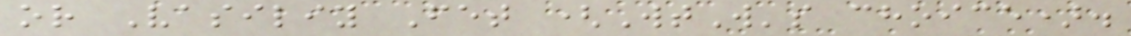or Vasiliy Fet (WtW's choice).
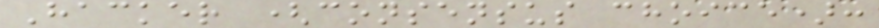Hacker (consensus choice):
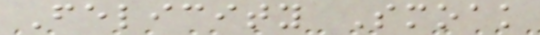Felicity Smoak
